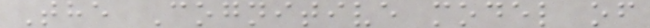The Cognitive model of
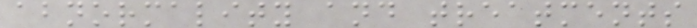abnormality and treatments
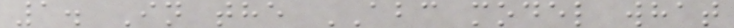1. In the ABC model what
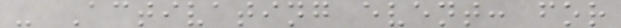- Activating event: for
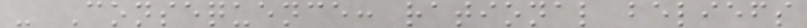- Consequence: rational beliefs
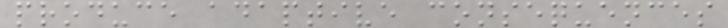produce adaptive consequences
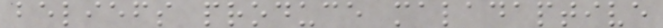beliefs produce maladaptive
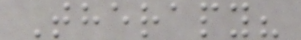Therapy?
